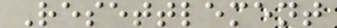Resettlement
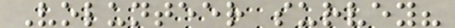Volunteer survey?
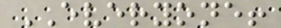EVERYONE!
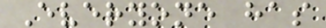Everyone has
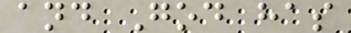and God has
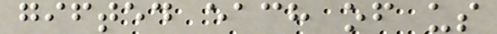gifted each of us
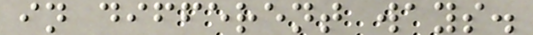in different ways.
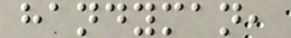handyman,
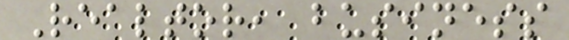Realtor, business
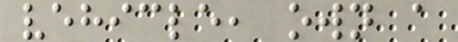vehicle, own a
